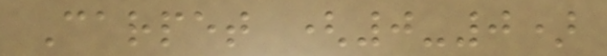Carpet (0-0)
